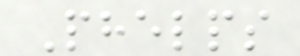Phelps
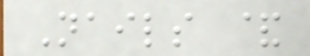Nails &
